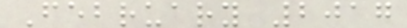February 2017
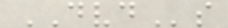DVDs
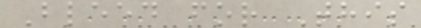Bleed for This
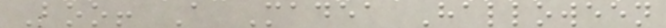Boo! A Madea Halloween
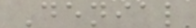Denial
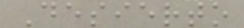Desierto
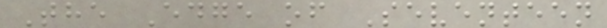The Edge of Seventeen
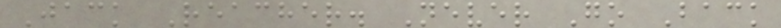Jack Reacher. Never Go Back
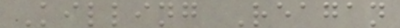Killing Reagan
